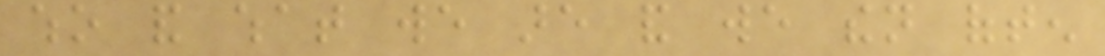who and what we are and we then often
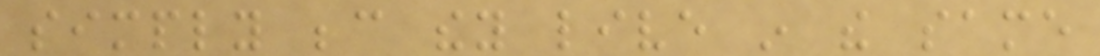simply because they live in the same
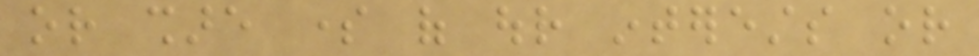or share some of our interests or
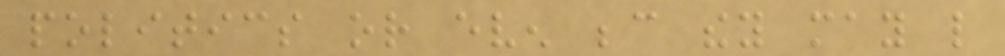politics or even because they may like
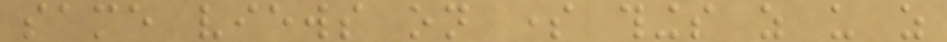same views on some things as us as
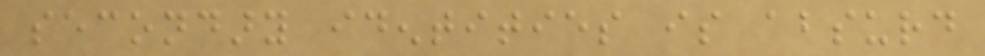secondary identities is absurd
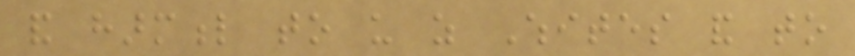and harmful to us as Whites and to
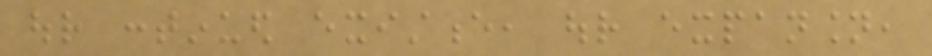our continued existence, our expansion,
